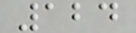124
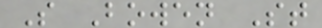S Bowen St
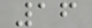16
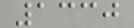1330
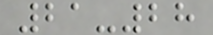21-28
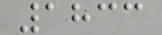1833
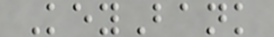KeyBank
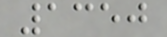1350
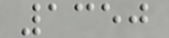1350
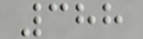388
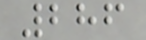286
